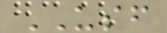USF
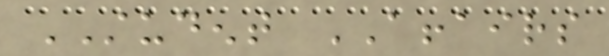STUDENT AFFAIRS
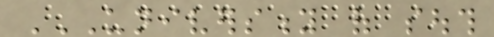UNIVERSITY OF SOUTH
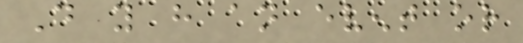Do you have an event or
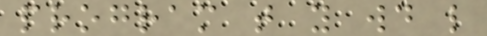program that you would like
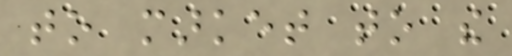to market to the
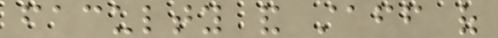faculty and staff of
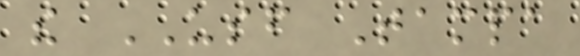the USF Tampa
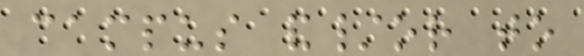campus and/or to
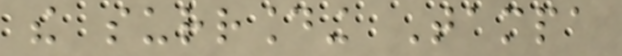the surrounding Tampa
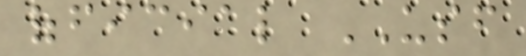official USF
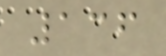136
